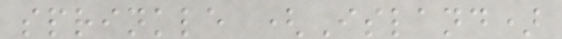sprinkle (Island)
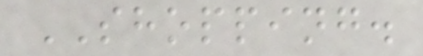SHOPPING.
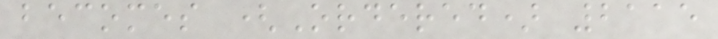becomes (Ordered) 2115
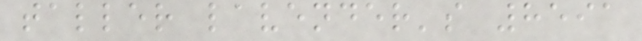taller lavender's 8591
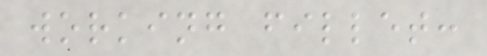working fillet:
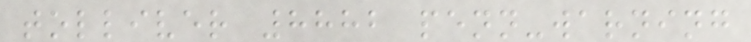tolliver 8882 penn-warning
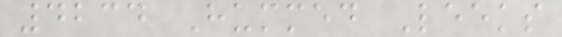4234 Hummed Leeks
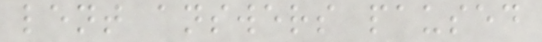lent answers paused
